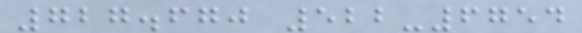727.670 522-6754
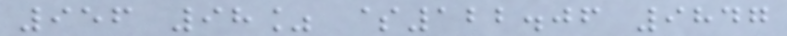956 98% $122.06 9847
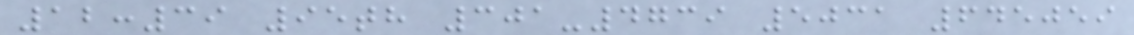12:39 95th 301-4739 5031 645059
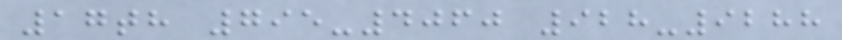17th 795-4060 928-9288
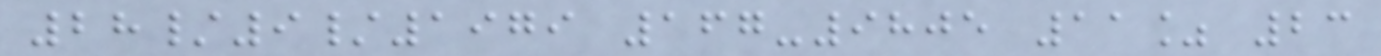28/9/1979 167-9805 11% 23
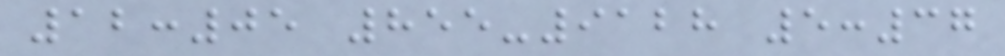12:05 855-9128 5:37
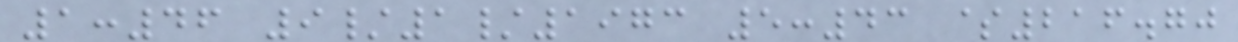1:46 9/1/1973 5:43 $216.70
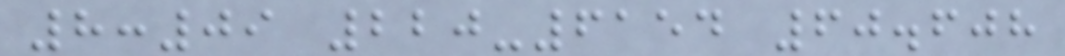8:09 220-6154 60.608
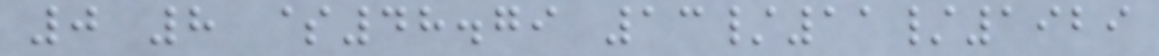0 8 $48.79 13/11/1929
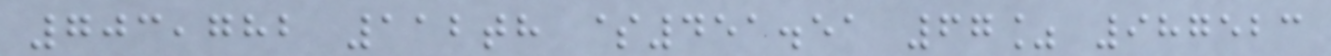703,782 112th $451.51 67% 987523
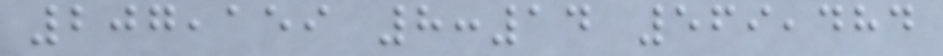207,159 8:14 569,484
